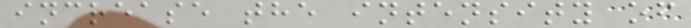increase the intensity of
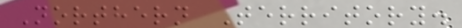Northern Territory.
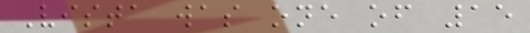Vista was one of 15
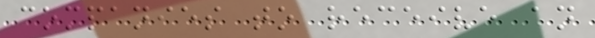companies to receive an
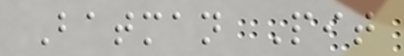Batman Pit
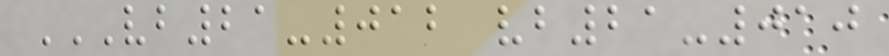VB21-012 VB21-010
